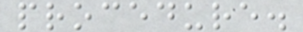procedure.
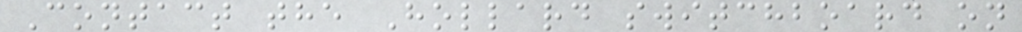Contact the Hollard switchboard on
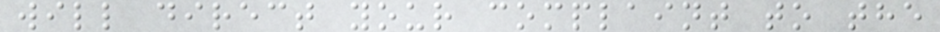will direct your complaint to the
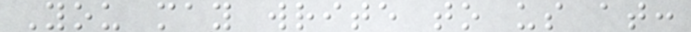You may write to us at:
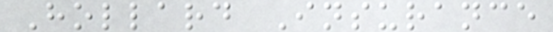Hollard Insurance
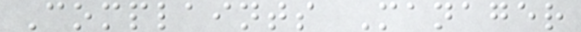Complaints Manager
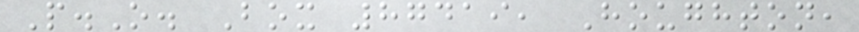P.O. Box 87419, Houghton,
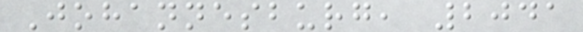Johannesburg, 2041
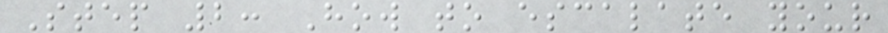Step 2: How to escalate your
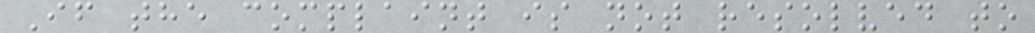If the complaint is not resolved to
